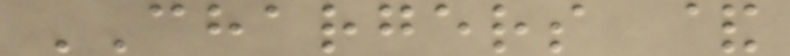CHARGERS &
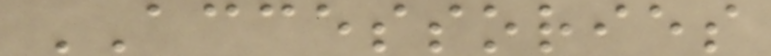ACCESSORIES
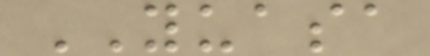YUASA
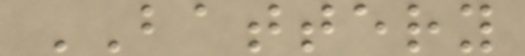BATTERY
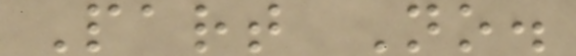Part No.
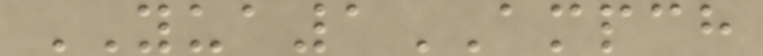YUA1AMPCH
